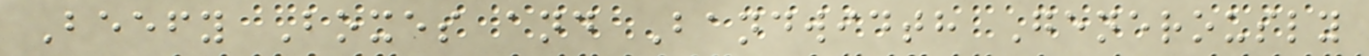Beefy Boxes and Bandwidth Generously
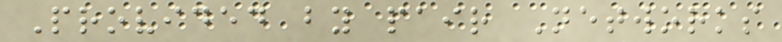Provided by pair Networks
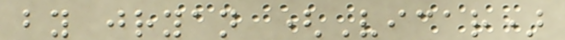by jryan (Vicar)
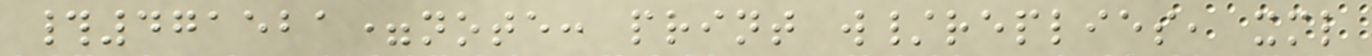#471521=note: print w/replies, xml
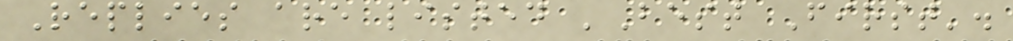Replies are listed 'Best First'.
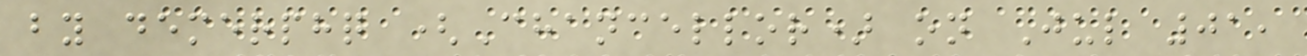by demerphq (Chancellor) on Jul 01,
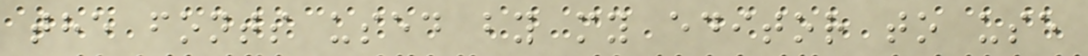the fonts used by my editor to use
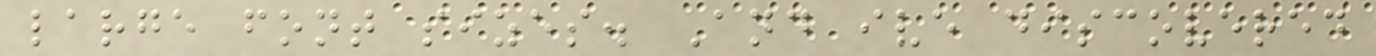large font sizes. And ive discovered
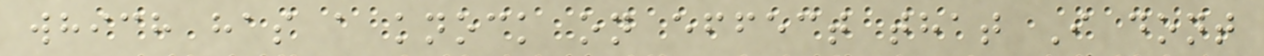which has a knock on effect that I dont
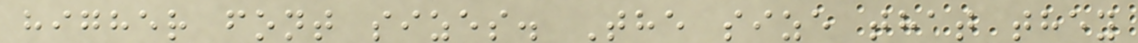higher font sizes. The size that they
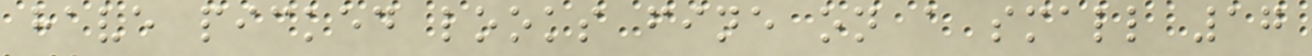have picked looks fine on a small 17
